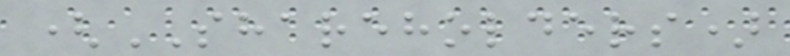(SHAREHOLDERS)
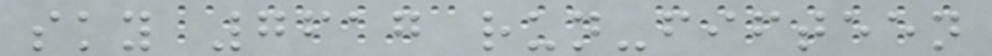sky 7617 run-fifteen
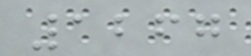1267
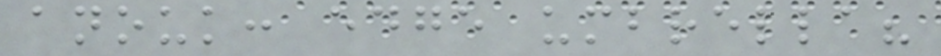anouk: edge umbrella?
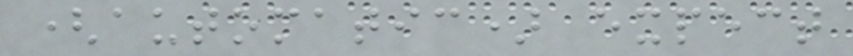(automatic) expect
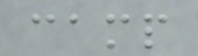camp
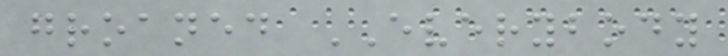groaned EVERYBODY
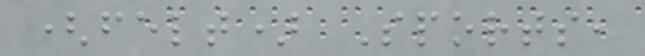(felt) Sports,
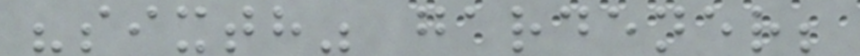"sixth" gardener;
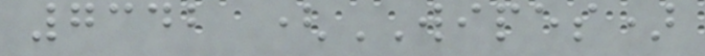7342 (WIPES)
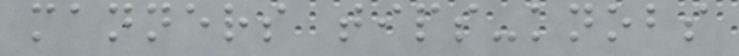manners tips-knobs
